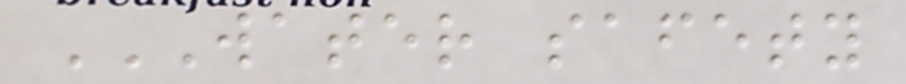WATER SAFETY
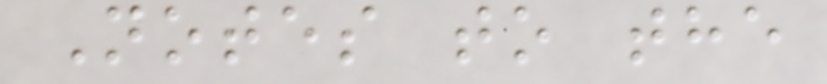Notes to the
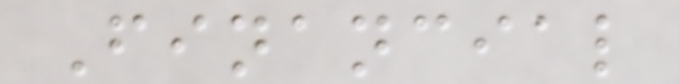Financial
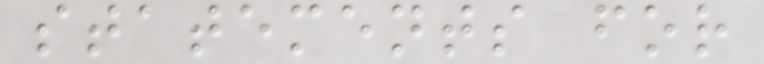statements for
